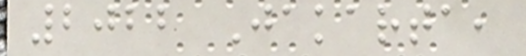2022 Jakarta,
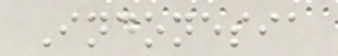Indonesia
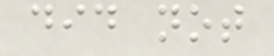did not
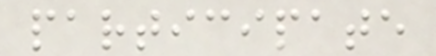participate
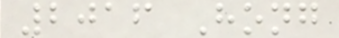2016 Hong
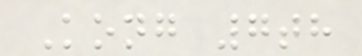Kong 7th
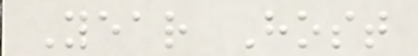Year Host
